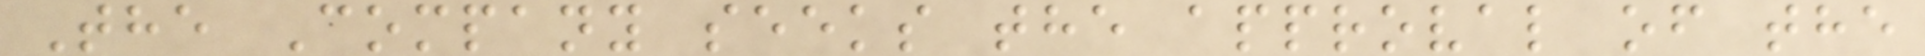The Company seeks the approval of the
